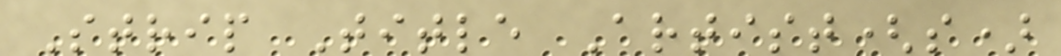Strip Title Artist(s)
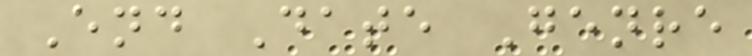End Date Genre
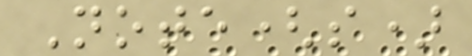Note(s)
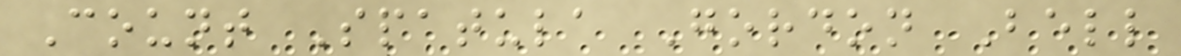Count Spatula Gordon Bell
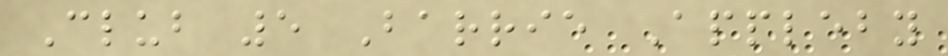Club 5 Barrie Appleby
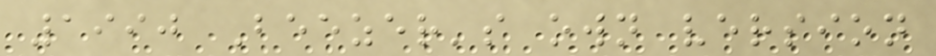1990 Beezer's own version
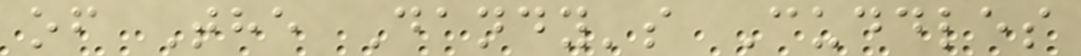of The Dandy's Cuddles
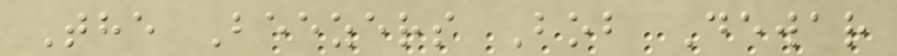The Beezers Bob Dewar
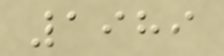1989
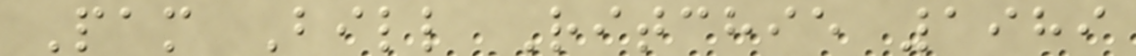Pam Bill Ritchie 1989
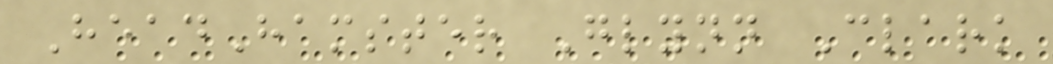HeadHamster Glynn Clark
